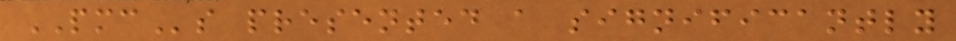PMCs presented a significantly
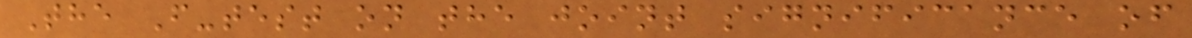The F-test on the joint significance of
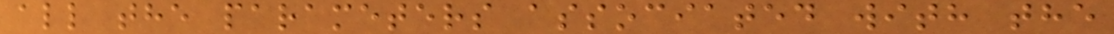all the parameters associated with the
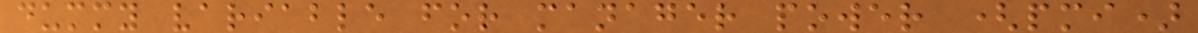dummy variable for manager power (pmi)
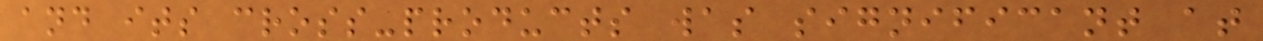and its cross-products was significant at
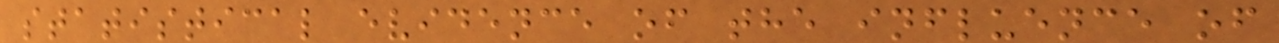statistical evidence of the influence of
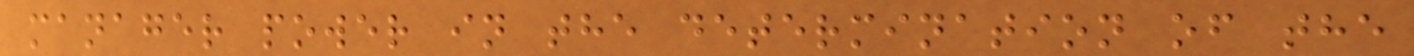manager power in the determination of the
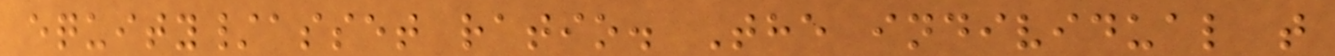equity/asset ratio. The individual t
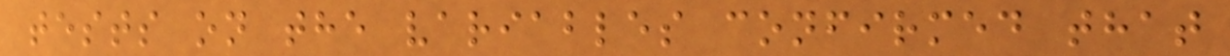tests on the variables confirmed that
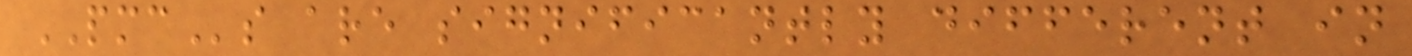PMCs are significantly different in
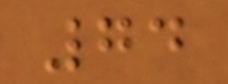74
